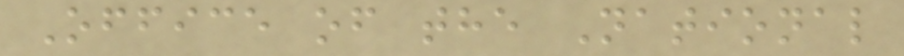Office of the National
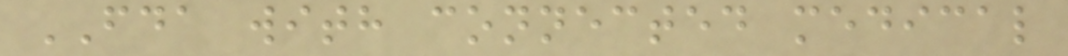FDA with connected medical
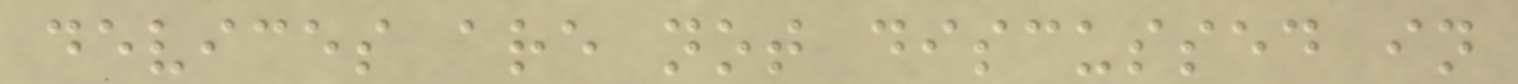devices are not discussed in
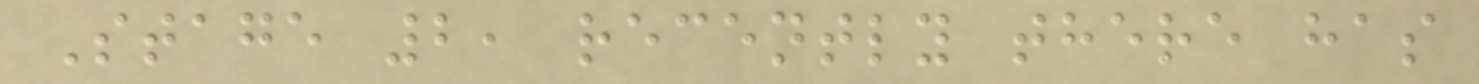Stage 2, recently there has
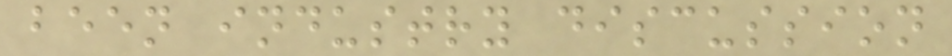been industry discussion
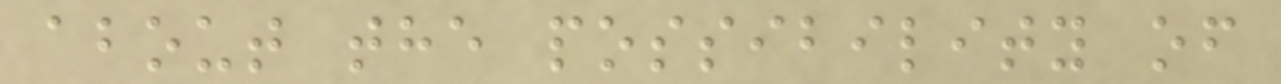about the possibility of
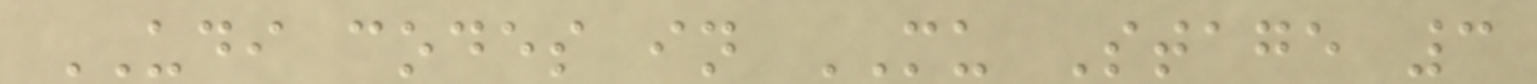UDI codes in MU Stage 3
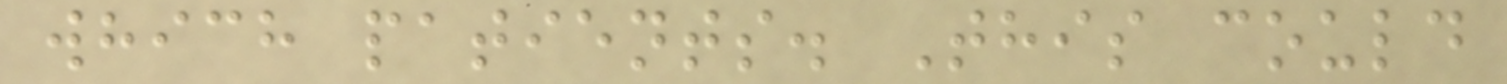which patients. This could
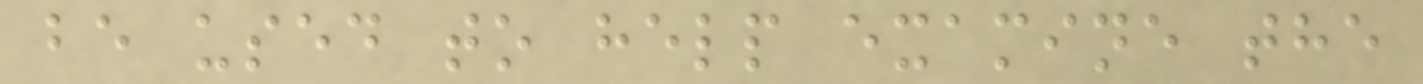be used to help examine the
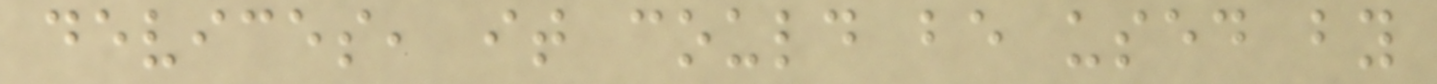devices, it could be used by
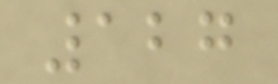127
